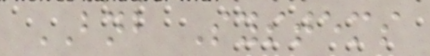BNB Systems
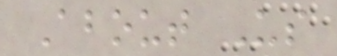About Us
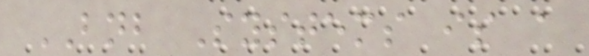BNB Systems is a
